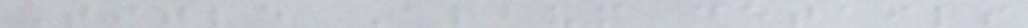Title Album details
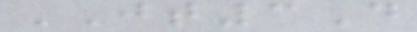JT3D
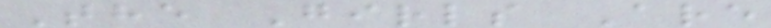The Girls Are
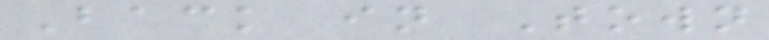Back in Town
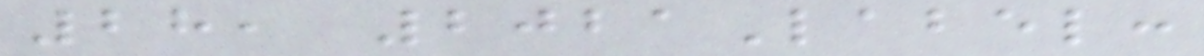28, 2021Label:
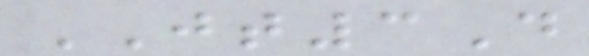JT3D
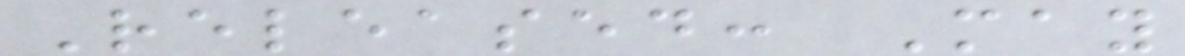Released: May
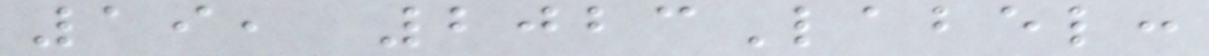19, 2023Label:
